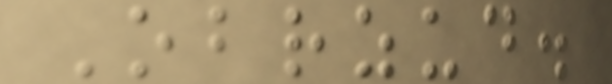Obrzud.
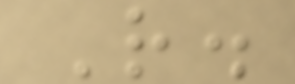R.
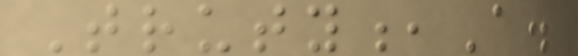Truty,A.
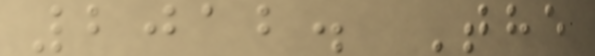2012. The
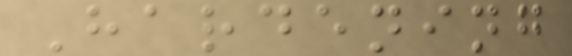Hardening
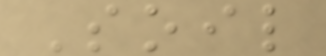Soil
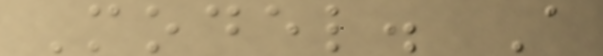Model. A
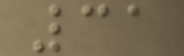31
